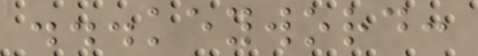...keyword:
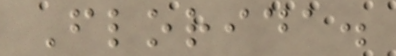Florida.
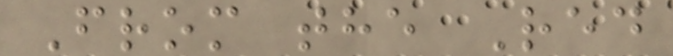From the Red
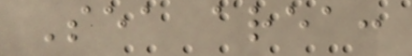Sea area:
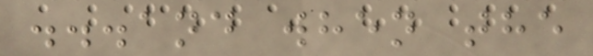...and when the
